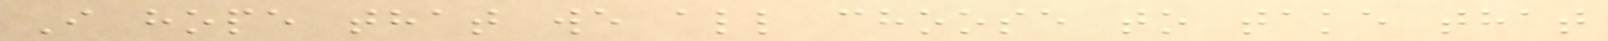I hope that we all choose to take that
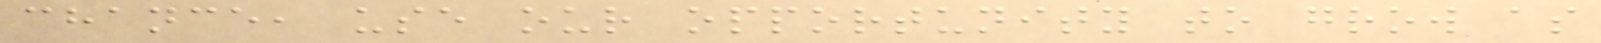chance, use our opportunity to grow as
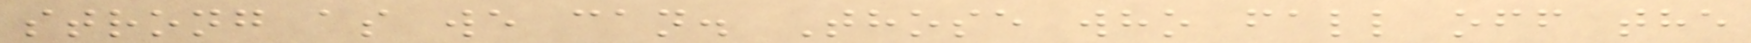strong as we can. Those who fall off the
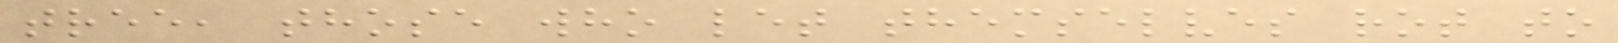tree, those who let themselves rot to
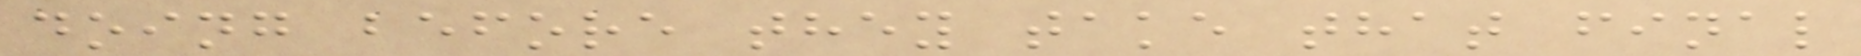doing before they take that final
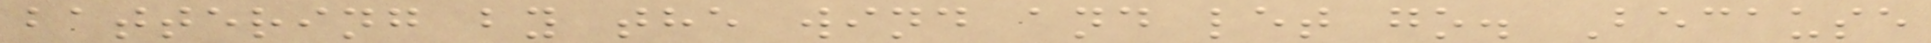battering by the wind and let go. Because
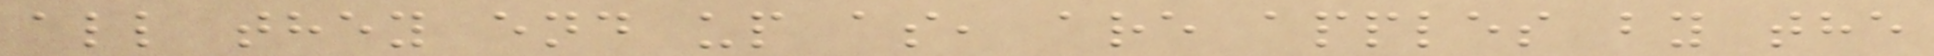all they end up as, are apples by the
